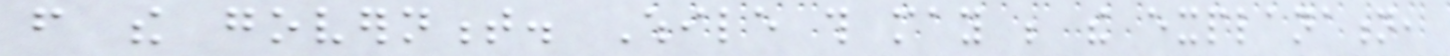from the government. While this may be the explanation,
